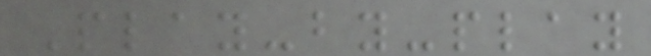Play-by-play
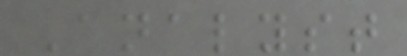Analyst
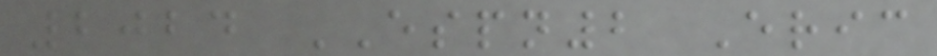2024 ESPN2 Eric
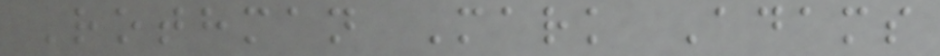Rothman Mark Adams
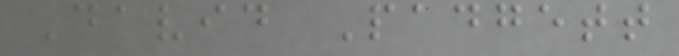David Padgett
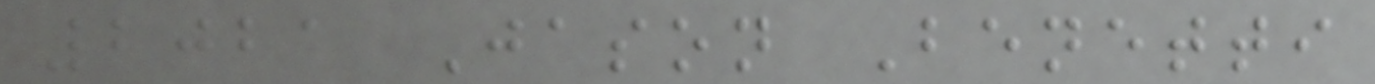2021 Jason Benetti
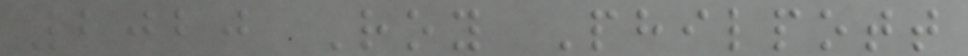2020 Roy Philpott
